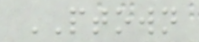PTOWN
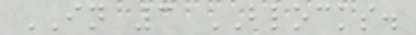IN 3 BLOCKS.
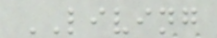LIVING
